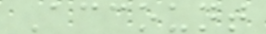Account
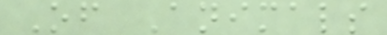Of Animals
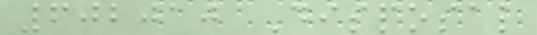602010 Disposal
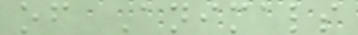of Animals
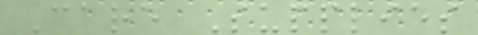Care Supplies
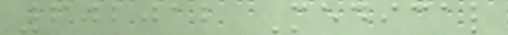602012 Medical
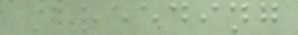Breeding
